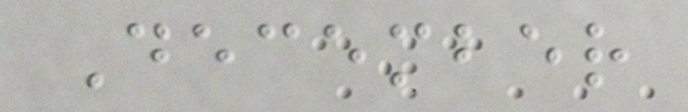December
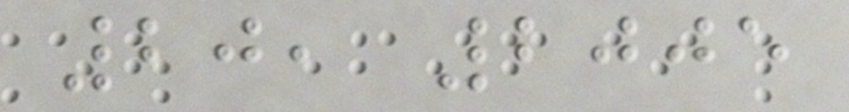20, 2005
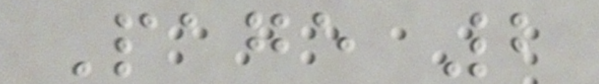Page 2
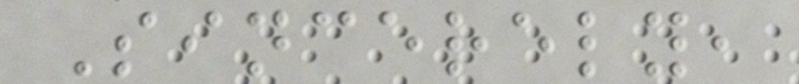Sincerely,
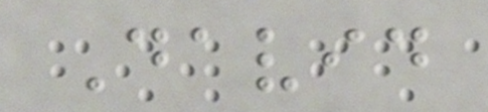David
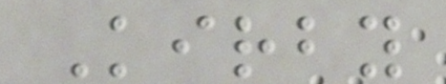Kirby
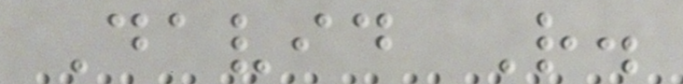David R.
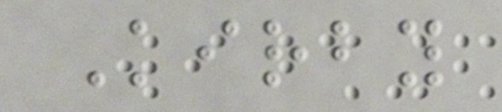Kirby
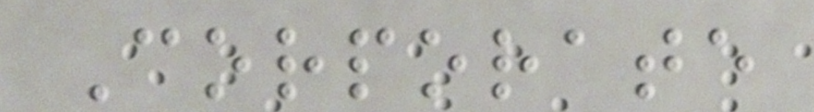Corporate
